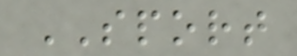SPORT
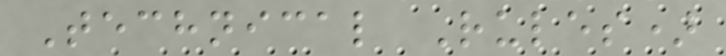Technical Rules)
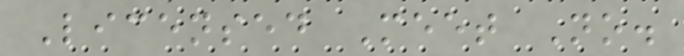Licensed Meet No.
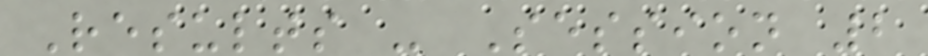Results - Session 2
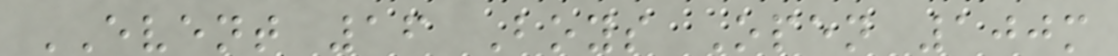EVENT 16 Boys Open 100m
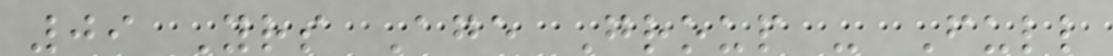09 Yrs Age Group - Full
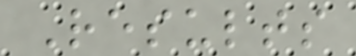Results
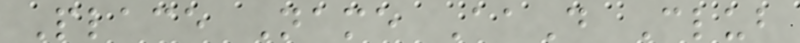Place Name AaD Club
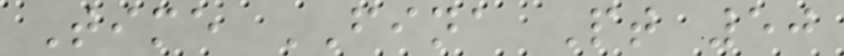Time FINA Pt 50
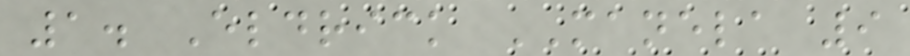1. Eldrick MANELA 9
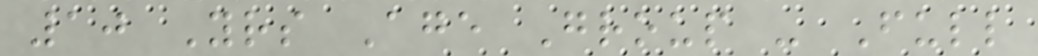10 Yrs Age Group - Full
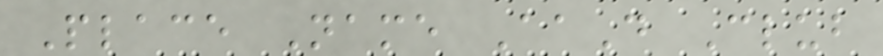Place Name AaD Club
